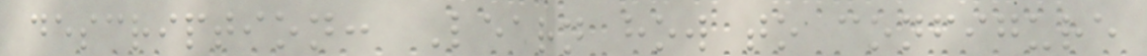description: Learn how to configure
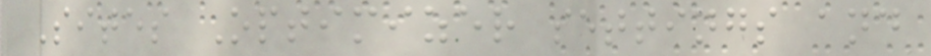Sites Optimizer settings and
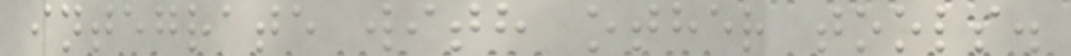integrate with other tools.
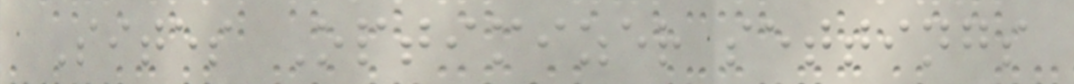Sites Optimizer settings
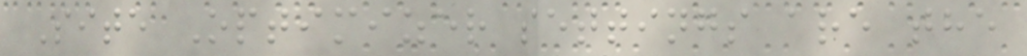Site Optimizer settings are the
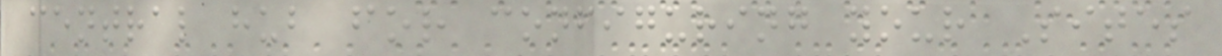central hub for configuring your Sites
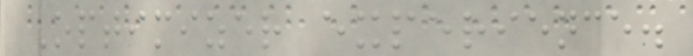Optimizer experience.
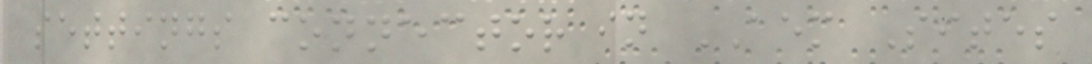settings connector in AEM Sites
